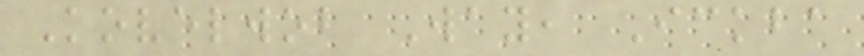Kovelwob Way, Ickba
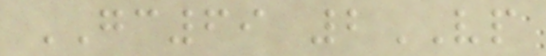GC69 2VP
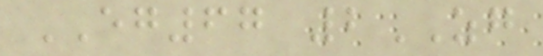EG67 2ZG
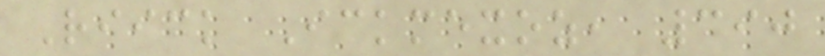Riick Ickmexoz, 390
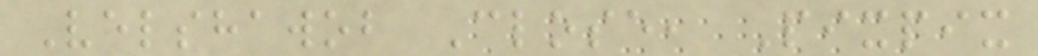Velshawob Close, Pixpix
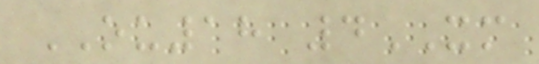OU18 4XM
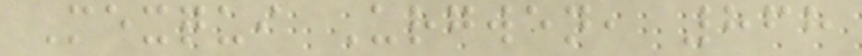Mexqui Urgwen, 868
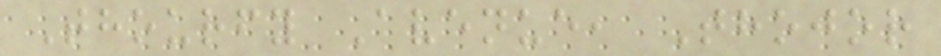Thourfy Avenue, Thojor
